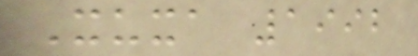Xuxa 1992
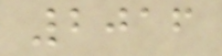2016
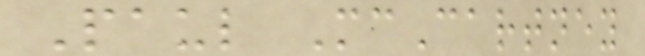Paul McCartney
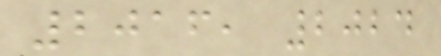2016, 2024
